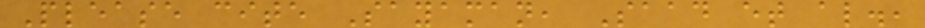Please cite Sayaman, Saad et al.,
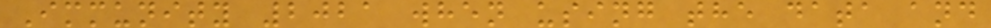Immunity 2021 when using the data and
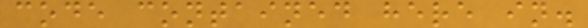code contained here in.
